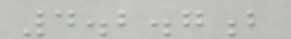4.2.7b
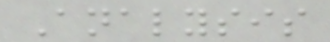Analysis
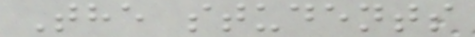The students
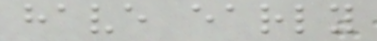have early
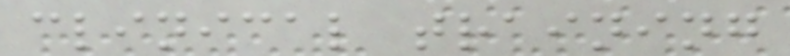clinical training
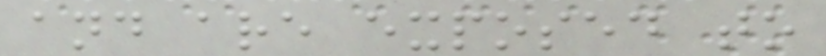and are exposed to
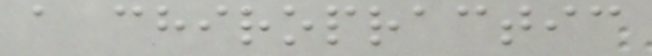a chiropractic
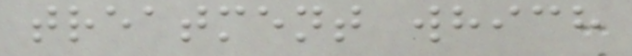treatment which
